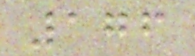176
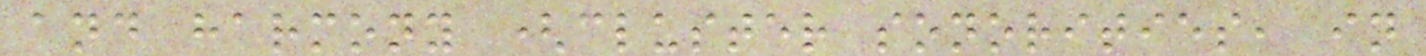and harmony (cluster sonorities, in
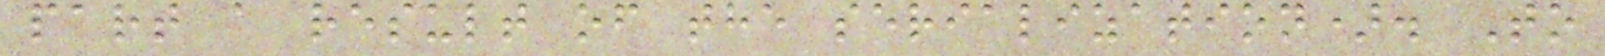part a result of the serialization). To
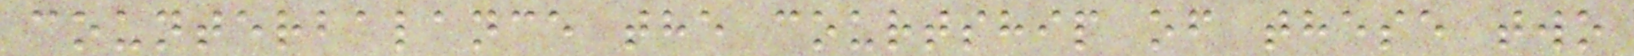counterbalance the courtship of these two
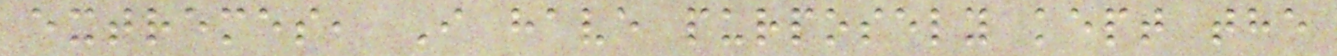extremes, I have purposely kept the
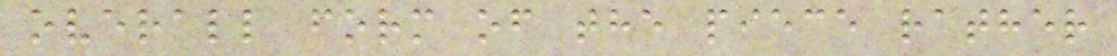overall form of the piece rather
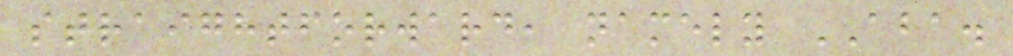straightforward, namely ABA.
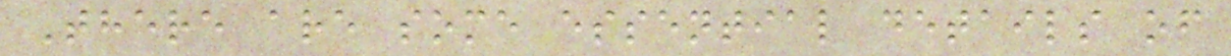There are some essential details of
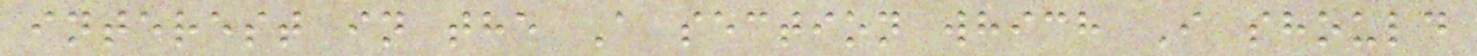interest in the A section which I should
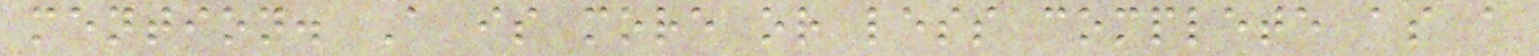mention. A is more or less complete as a
